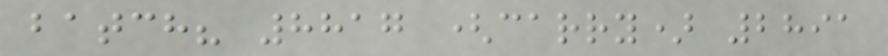batch? 8817 (carry) 2891
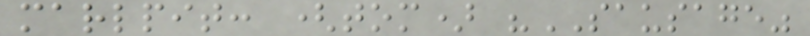marlpit: (tom) "SAUSAGE"
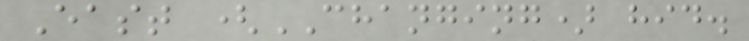East (CHANGING) hid.
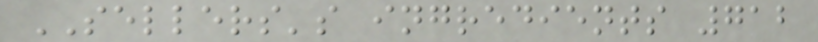SELLERS's ingredients 712
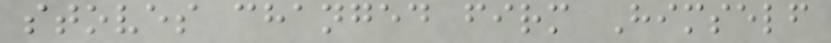stoves changed firm Himself
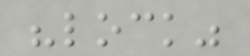"lock"
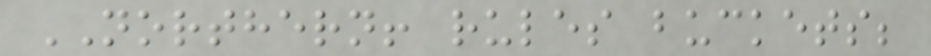NORTHERN! rules buckets;
